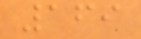169
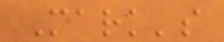Mark's
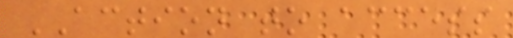ACTION to access
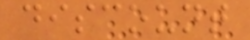discount
